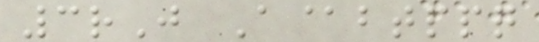3rJ A@btppq
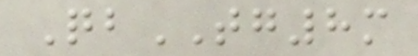QbTG8m
